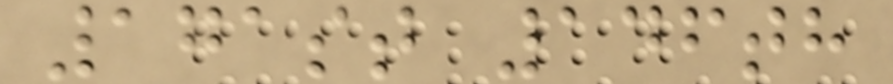171st 146th
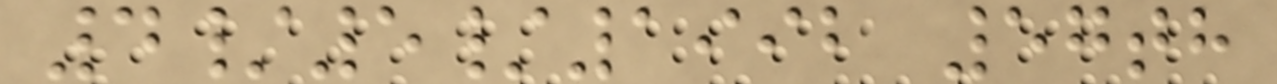4/5/1992 57th
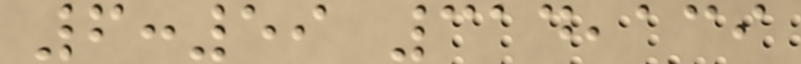6:59 314,139
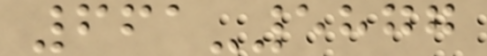661-5877
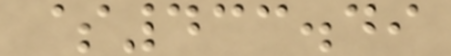$433.49
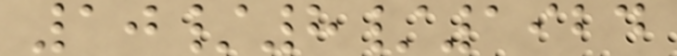10/8/1924
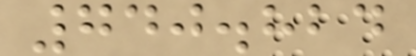740.824
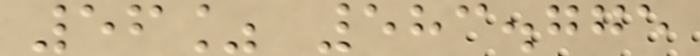56% 583.775
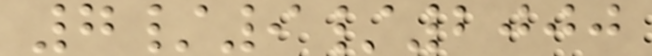7/9/2000
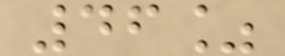46%
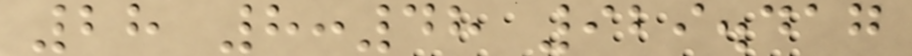28 8:48 929.417
